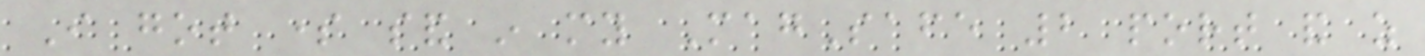I got some sand in my MagSafe 2 port and as
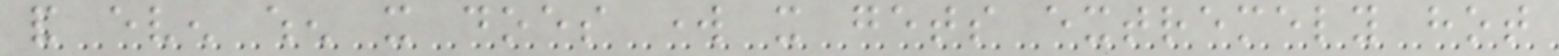and even when it does work it gets extremely hot
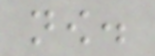now.
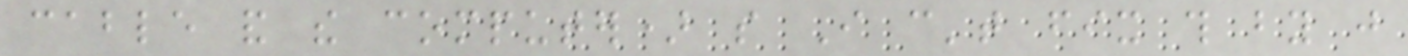cable and the computer) so I can't fix this by just
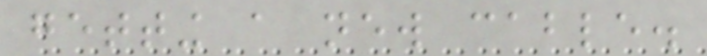getting a new cable.
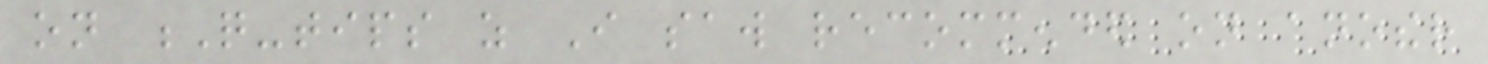on Q-tips as I saw recommended on another
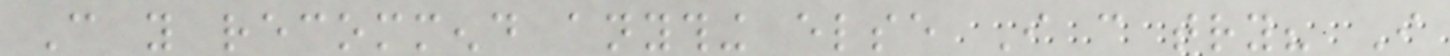Can you recommend anything else I can try? I
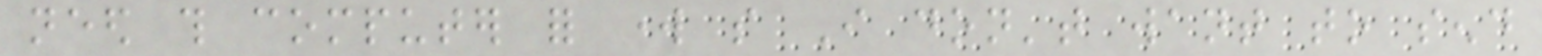need this computer for work so I don't want to send
